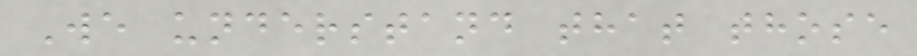We understand that those
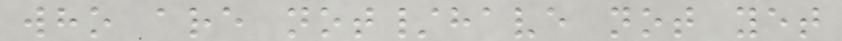who are not/have not yet
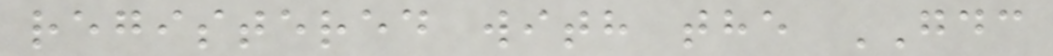registered with the GDC
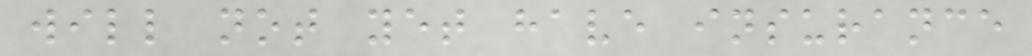will not yet have insurance
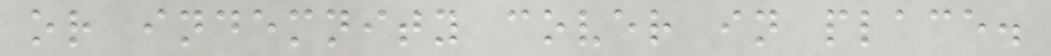or indemnity cover in place.
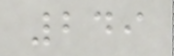249
